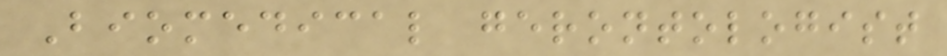Biomedical gerontologist
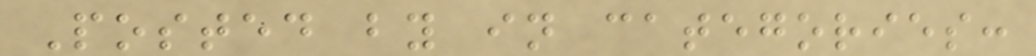Posted by in categories:
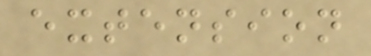extension
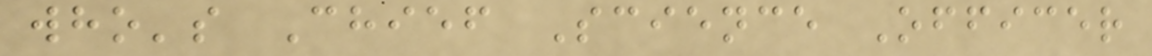who's Chief Science Officer
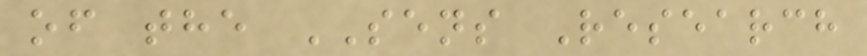of the SENS Research
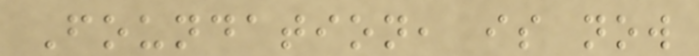Foundation, is now
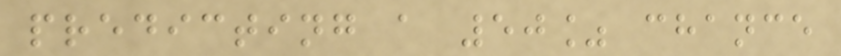predicting a 50% chance
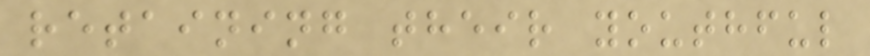retaining their youthful
